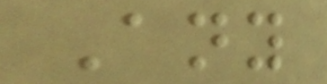Any
